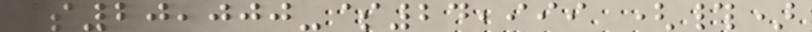$20,000-$24,999 (#)
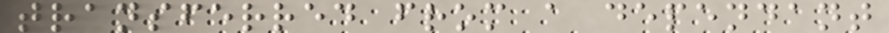transferred from a dependant
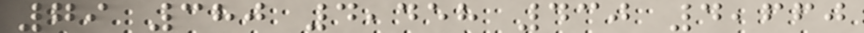79 380 4,458 430 4,660
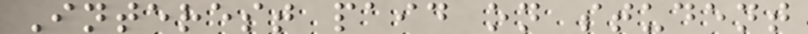Interest paid on student
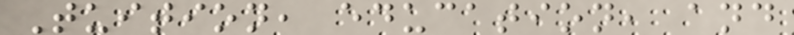Tuition, education, and
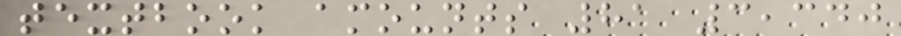textbook amounts 81 3,340
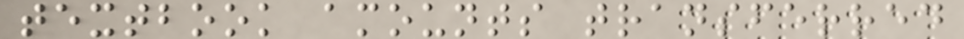textbook amounts transferred
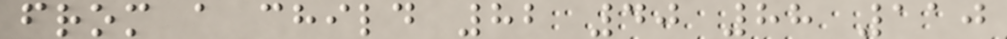from a child 82 40 88 110
